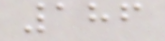186
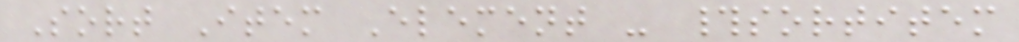Sort Item Element - #sortitem
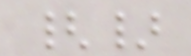{}
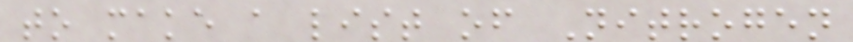to make a list of Nitrogen
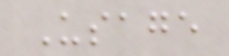Usage
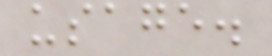usage.
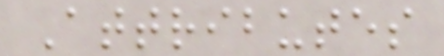Attributes
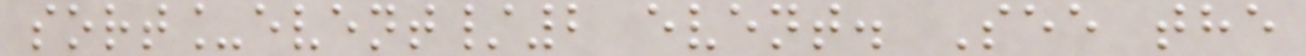sort_event/2 event. See the
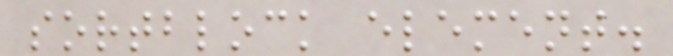sortblock element.
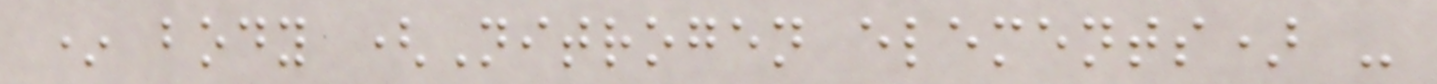* body (Nitrogen elements) -
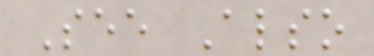See Also
